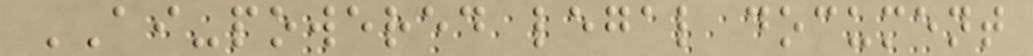AI-powered legal document
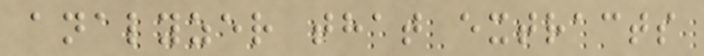analyzer that extracts
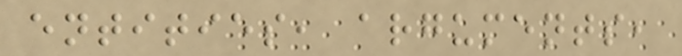entities, arguments,
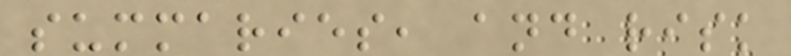summaries, and risk
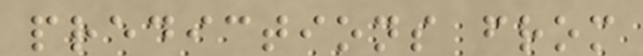predictions from
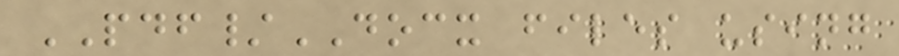PDF/DOCX files using
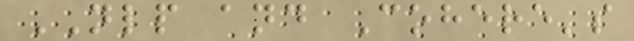NLP and Cohere's
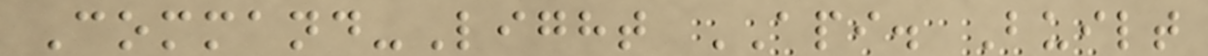Command-Light API. Built
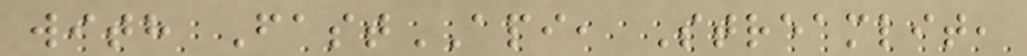with FastAPI, Streamlit,
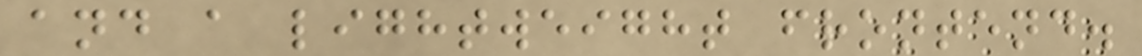and a lightweight frontend.
